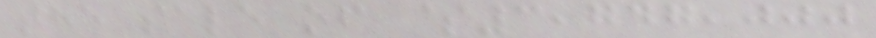the sale of $3,747,000
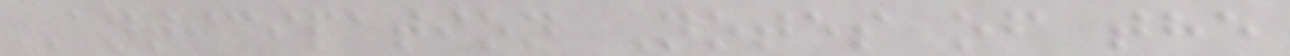Anticipation Notes of the
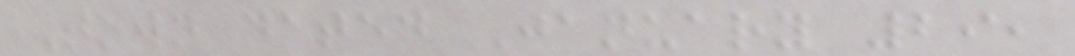Town dated January 29,
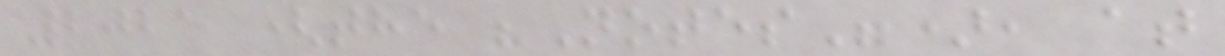2021 (the "Notes"), at
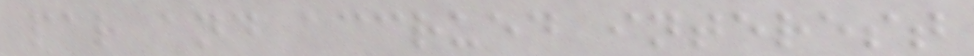par and accrued interest
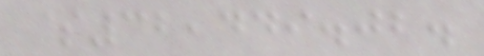$32,449.02.
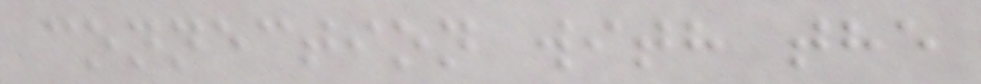connection with the
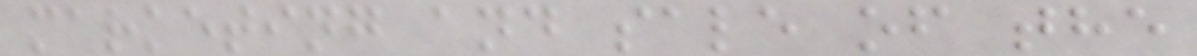marketing and sale of the
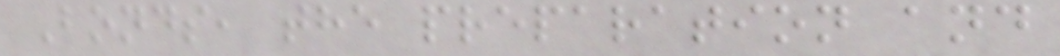Bonds, the preparation and
